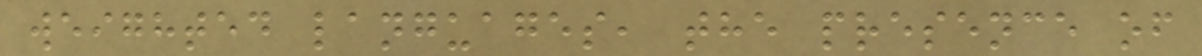weighted languages, the presence of
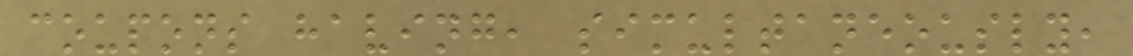coupons having, simultaneously,
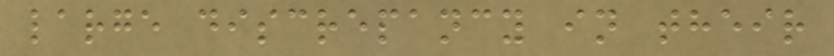large discrepancy in their
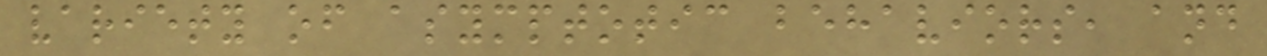variety of asymptotic behaviors, and
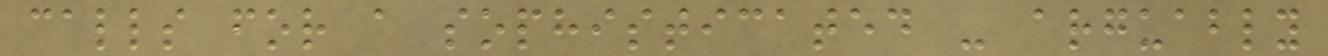calls for a sophisticated - arguably
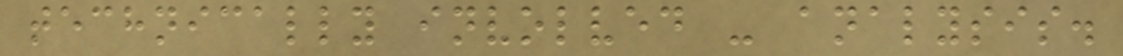technically involved - analysis.
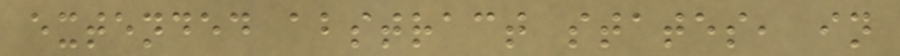extended abstract states, in
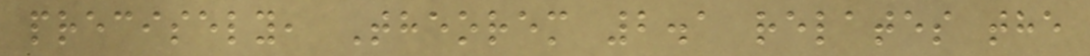precisely, Theorem 2.1 relates the
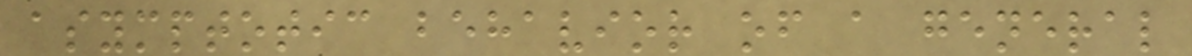asymptotic behavior of a general
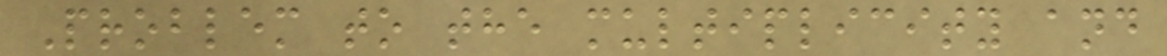Problem to the multiplicity and
